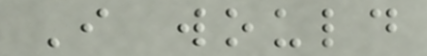I would
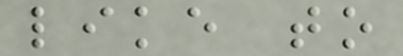like to
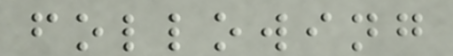following
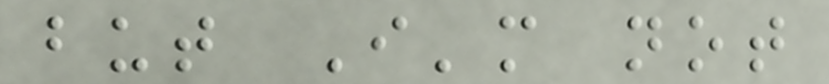but I'm not
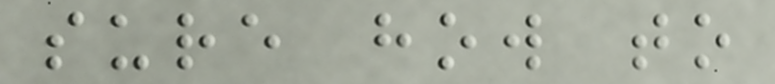sure how to
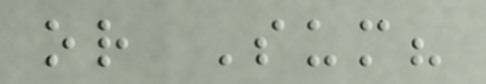or Sum?
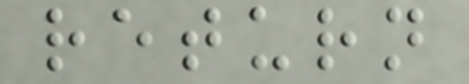return
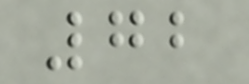72
